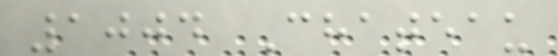1004 Chateau
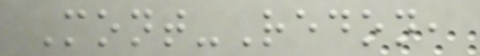Mont-Redon,
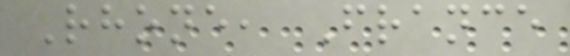Rhone, France
